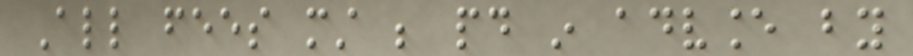All fees must be paid in advance by
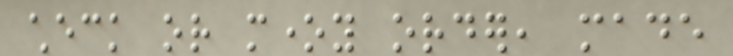check or money order, made
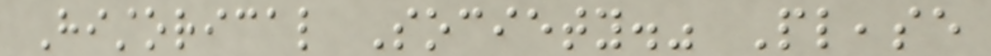Historical Society." Please
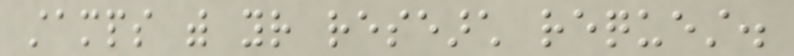stamps with your research request.
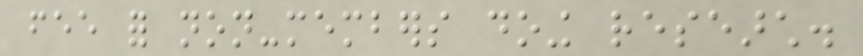fee for non-members doing research.
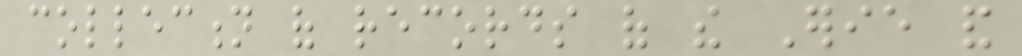collection of records of the Erie and
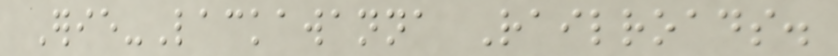Erie-Lackawanna Railroads.
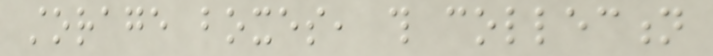storage boxes, this collection
